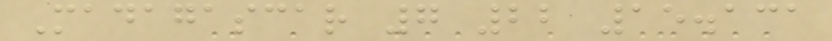Madagascar 7 22 15.131
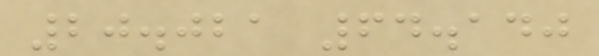20.021 64.140
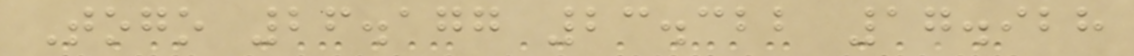Togo 26.177 23.322 17.928
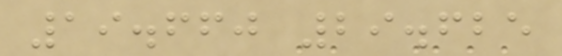19.660 29.625
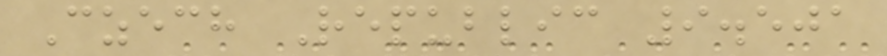Czech Republic 9.501
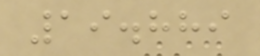19.889
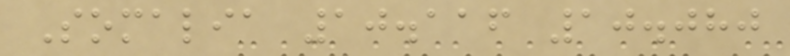Somalia 10.116 10.080
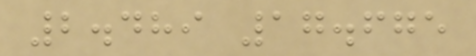2.489 17.675
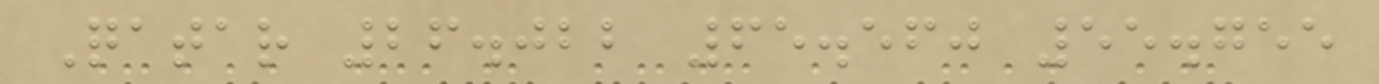Qatar 26.022 65.560 55.755
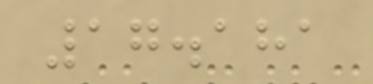17.181
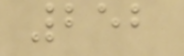252
